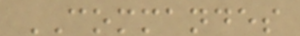COMMANDES
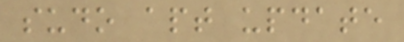sudo apt update
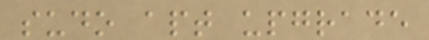sudo apt upgrade
